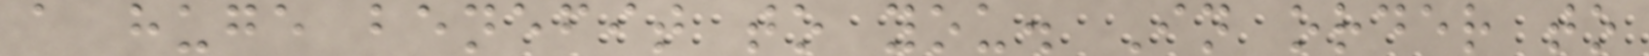a huge benefit to you. In order to
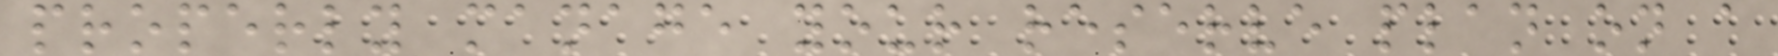properly manage your reserve plan on a
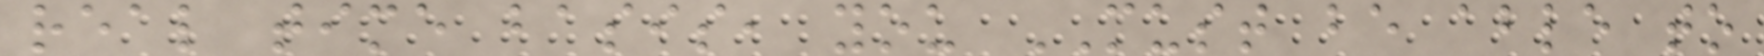real time basis, you MUST be able to
